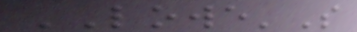LOWE'S
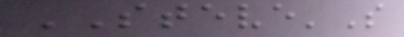STEVE'S
